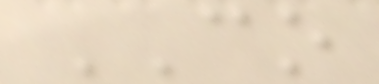CO
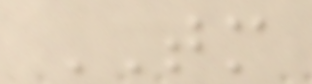TM
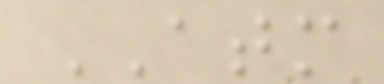ATM
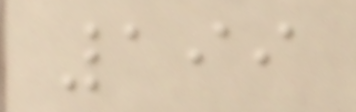199
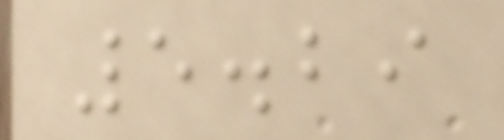5.29
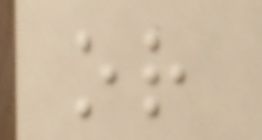or
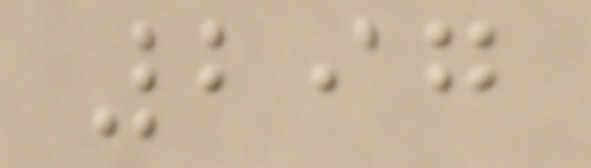297
